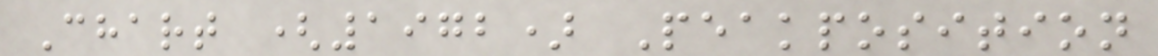Chart (1972) Peakposition
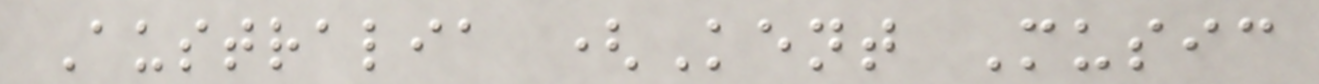Australia (Kent Music
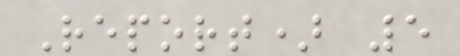Report) 5
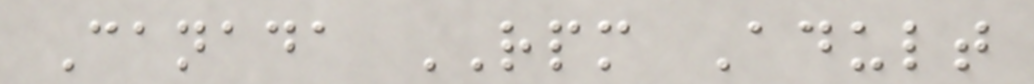Canada RPM Adult
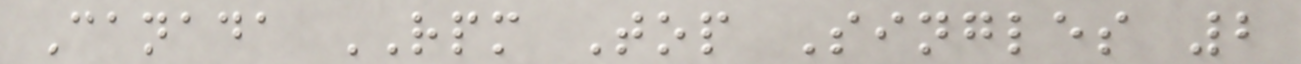Canada RPM Top Singles 2
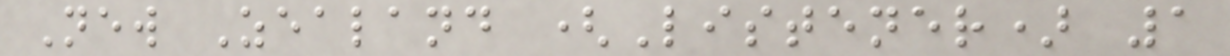New Zealand (Listener) 1
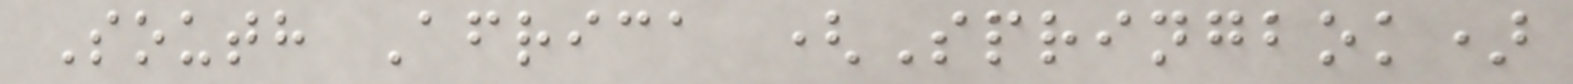South Africa (Springbok)
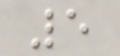5
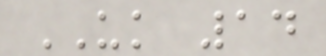UK 14
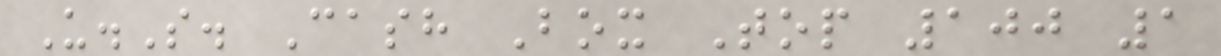U.S. Cash Box Top 100 1
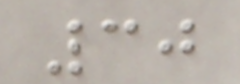30
